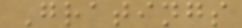Gratings
